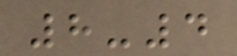8-4
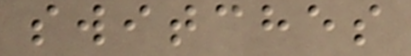switches
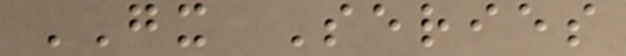GX Series
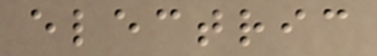electric
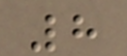8
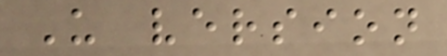U version
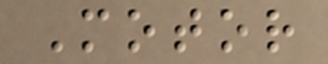Motor
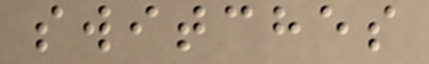switches
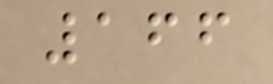166
